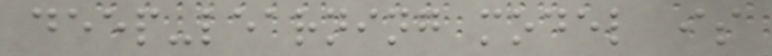deep-learning model is
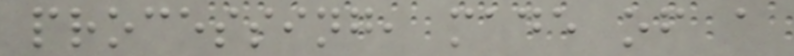processing, made of a
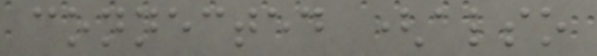connected (also
